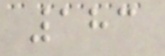183
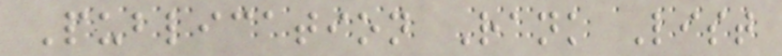Publication Rank List
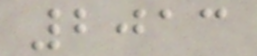2013
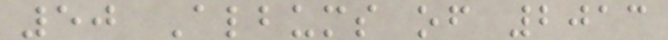50 Albums of 2013
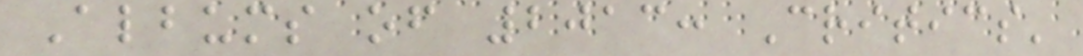Albums of 2013: Critics'
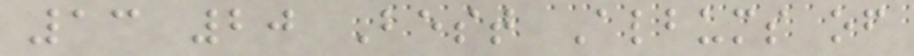13 20 Best Albums of
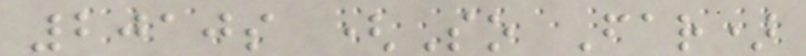2010s (So Far)
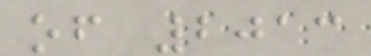of 2013
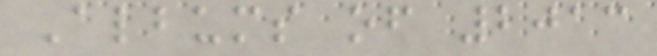Albums of 2013
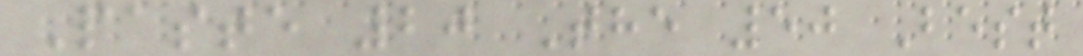Paste 20 The 50 Best
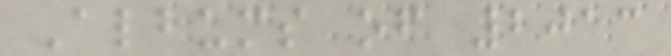Albums of 2013
